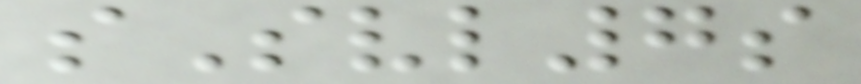sSvl7s
